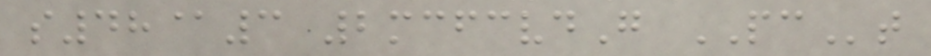s48@3 2mcfcvdG PCt
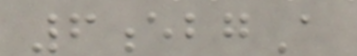6ebgA
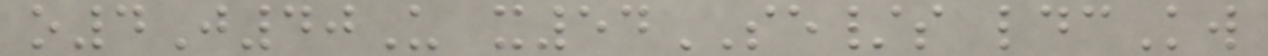o4J40U x54SE/s ldcKw
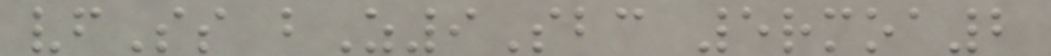vfSs bZ9Sbc 5rmoa2
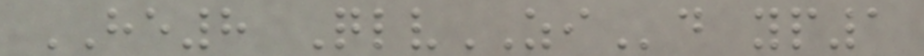HE8 QlvZId yp1
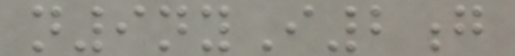n9nyI2g
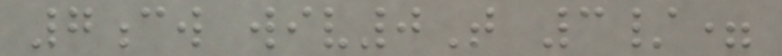7cw wiv0T 3/=
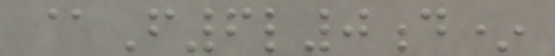@F6l0d*
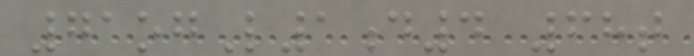71ogL1d4 68t
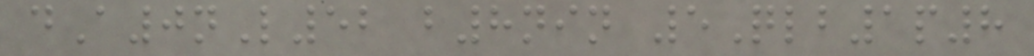dA0nL52 b8nin 5Qlb1p8
